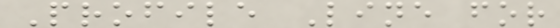Profile Line for
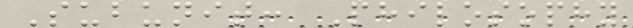Subunit: Philosophy
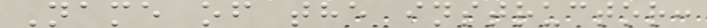Name of the instructor:
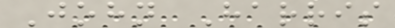John Harris
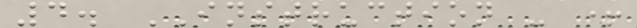4. INSTRUCTION - +
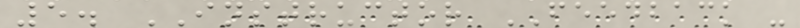5. INSTRUCTOR FEEDBACK -
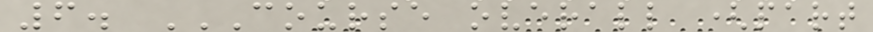6. COURSE OVERALL (PART
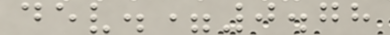dev.=0.78
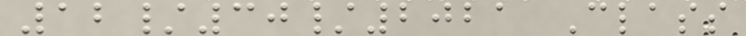12/30/2021 Class
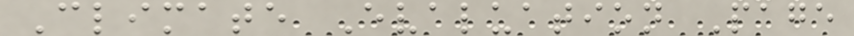Climate Evaluation Page
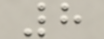8
